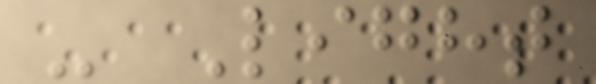- Light
